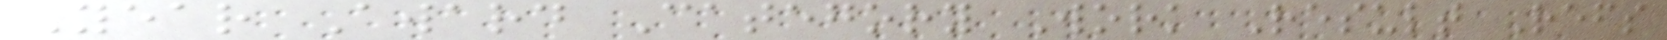Year Award Category Work Result Refs
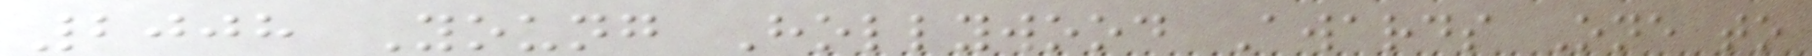2008 Young Hollywood Awards One to
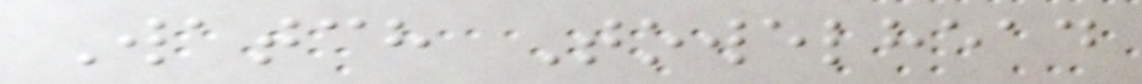Watch Towelhead
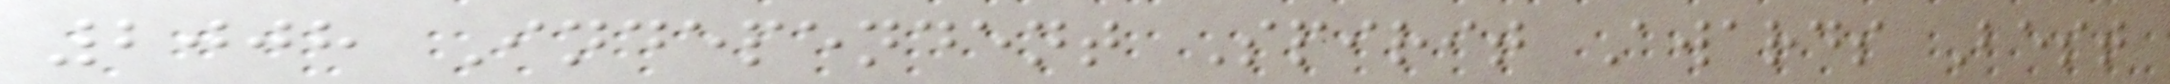2008 Independent Spirit Awards Best
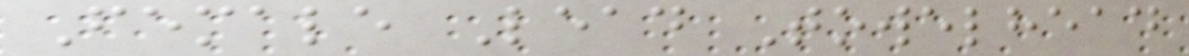Female Lead Towelhead
